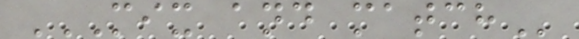MIX AND MATCH
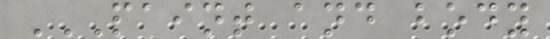PAINT AND BODY
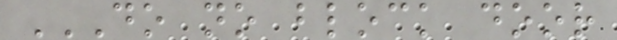DO NO BLOCK DOOR
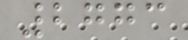2773
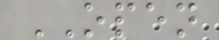OPEN
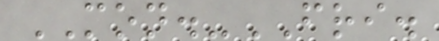MON.-FRI.
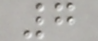7
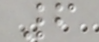6
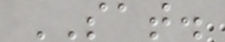SAT.
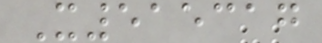X515317
